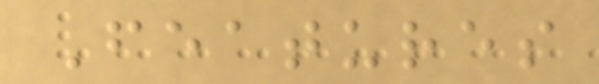Features
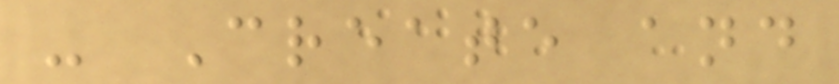- Create and
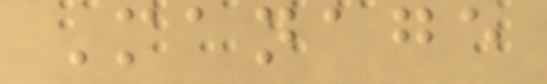Manage
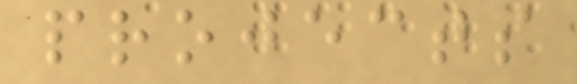projects
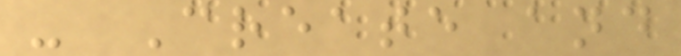- Create and
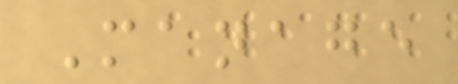Manage
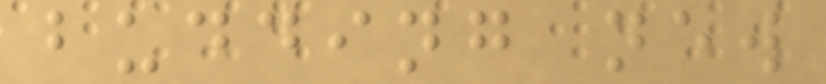budding new
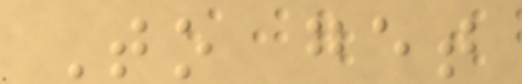To get
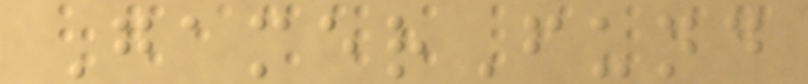GamerFund
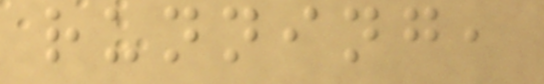running,
